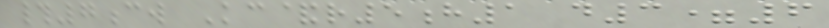#7cw Kc&r5h1 d3=6
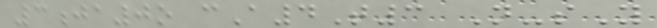3ja0o cA4T3 N-sY
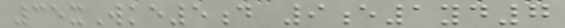35xWke5d 9e1yd7
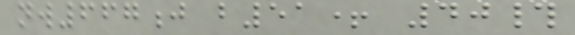nw667j b51+ 40#
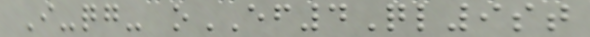I-qg- oEF4Ql9st
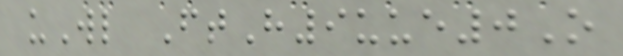uWl FtH9uue0O
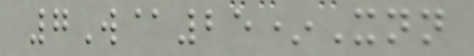7W@25*Xnn
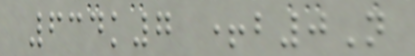634k7 +b0N
